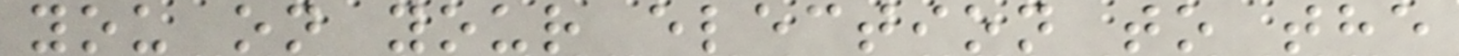you on your election to the
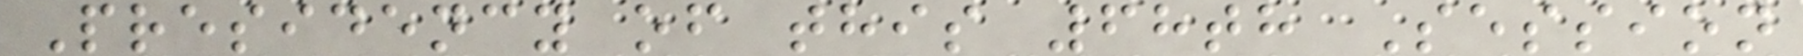Presidency of this 68th Session
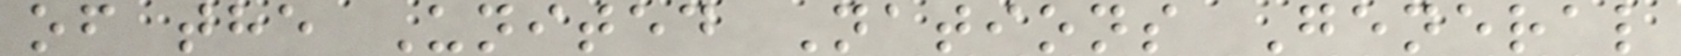of the United Nations General
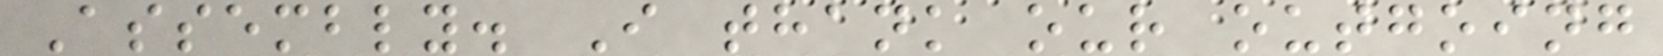Assembly. I thank our outgoing
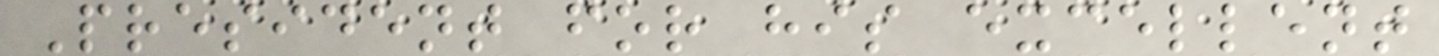President for his excellent
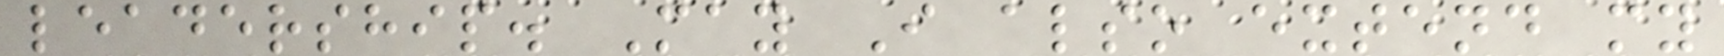leadership. May I also extend my
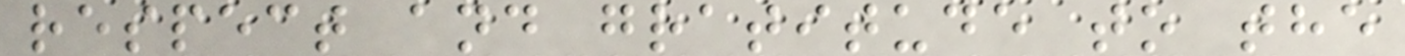respect and gratitude to the
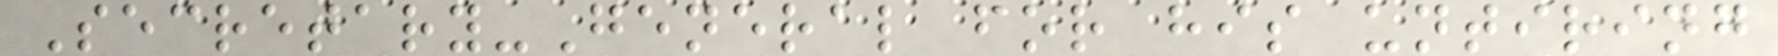Secretary-General for his untiring
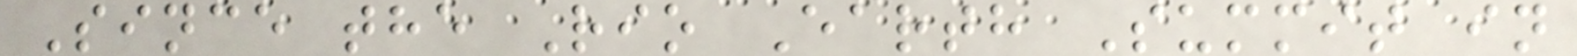Since the Rio Earth Summit in
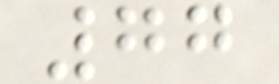77
